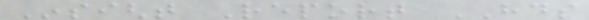Insight Report HDS
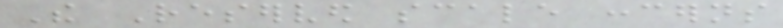The Reserved scale concerns
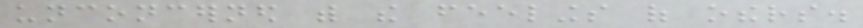unconcerned with the feelings of others.
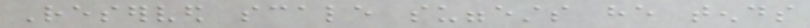Reserved scale suggests he tends
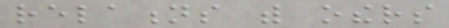relations with others
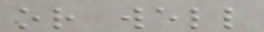or well
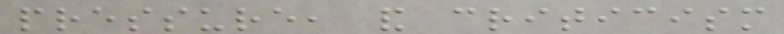pressure, and criticism
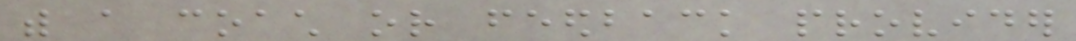with a coach or feedback provider
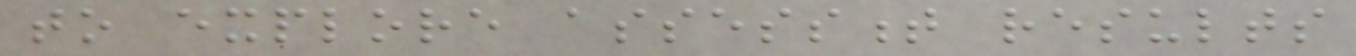to explore assessment results
